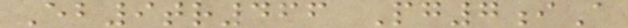Eb9tr466 Pg7iA
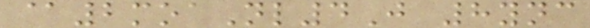@2moaNl4J 8ync
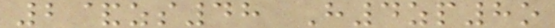2&zs48 H4zp8o
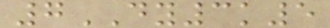7DY3k5
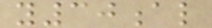y30al
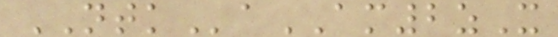NTKaAM2zX
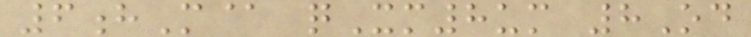6hM@ qXm8um 8Od
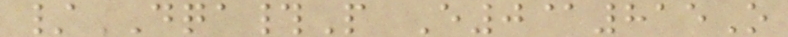/DQA#P E0@815O
